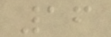16
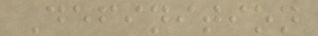Definition
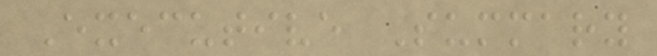Executive Summary
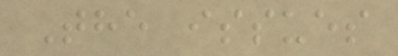The issues
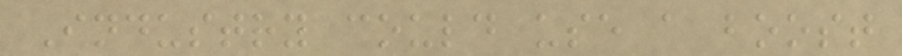Industry could use a boost
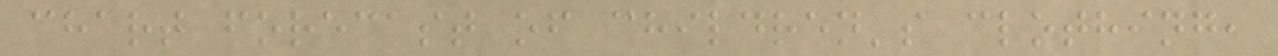chart forecast of children's clothing,
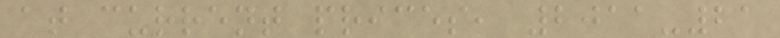at current prices, 2011-21
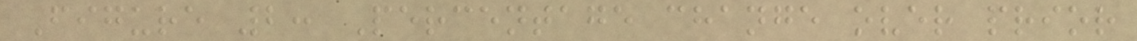Figure 2: Percentage change over prior
